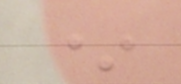*
